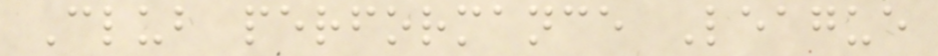Club performance League
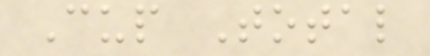Cup Total
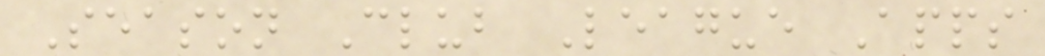Season Club League Apps
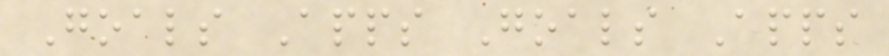Goals Apps Goals Apps
